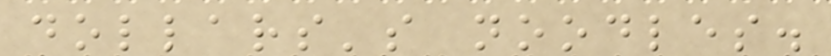dollars's noodles.
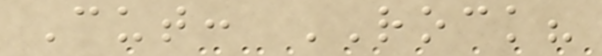Cut: ROCK?
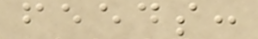feeds:
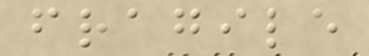fragile
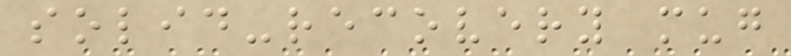solid-recovery mug
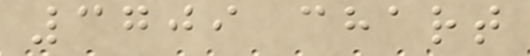3709 chart
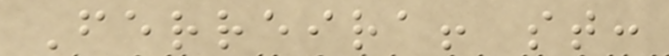Ferreira! st:
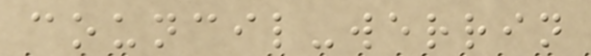council-werrin
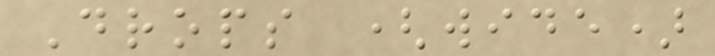Drops (wide)
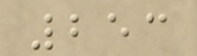253
